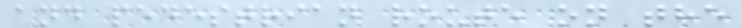and pedestrian route on the
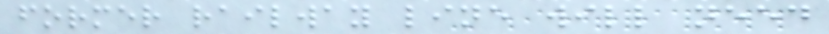former railway line will need
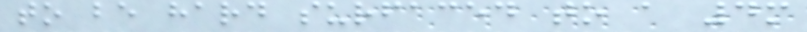to be hard surfaced to a 4m
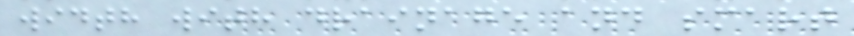width with drainage and smart
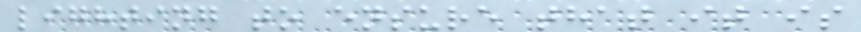lighting to ensure that it is
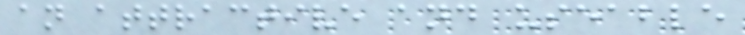an attractive and useable
